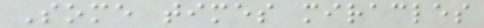Some times miracles
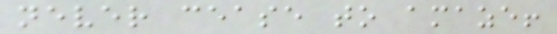never cease to amaze!
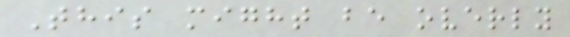This might be overly
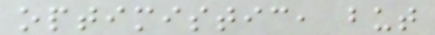optimistic, but
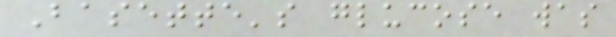Basette's glucose was
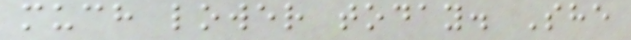much lower today. She
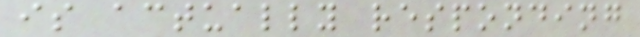is actually responding
